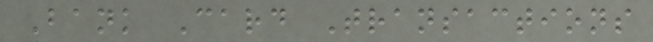Bank Card Transactions
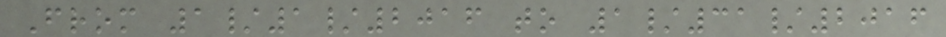From 1/1/2016 to 1/31/2016
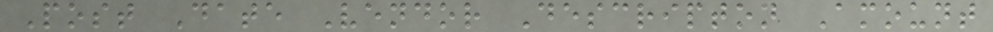Post Date Vendor Descripton Amount
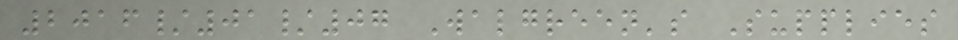2016/01/07 Walgreen's Supplies
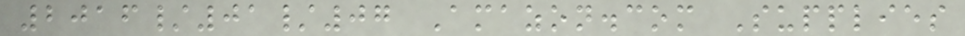2016/01/07 Amazon.com Supplies
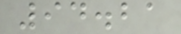94.21
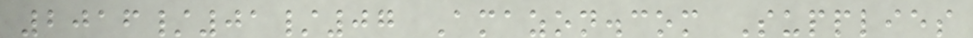2016/01/07 Amazon.com Supplies
